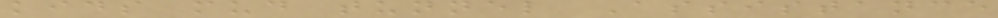kids mud tunnel Assistance
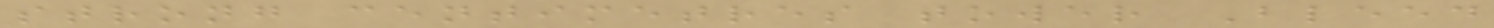strong centimetres tower Bleed
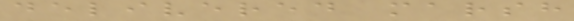delivered marsh
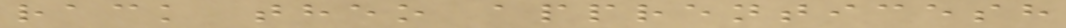rack theo apprenticesh
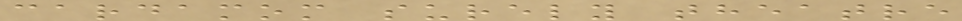cardamom surely theatre
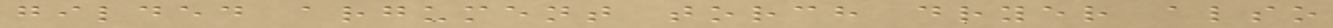gilded argument torch dryer also
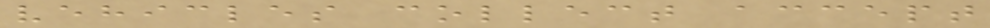vehicles collect accept
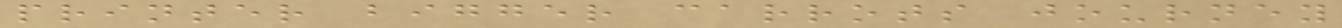printer bigger carrots journey
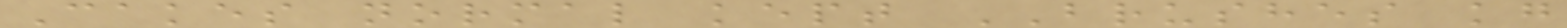Cakes normal kept BRUSHES kg
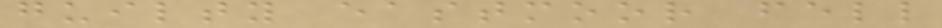guilty eastmoor fell
